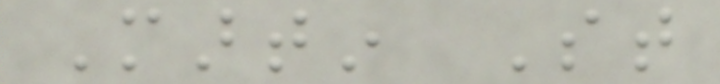Martin St
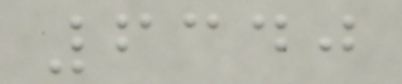6340
